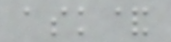ask&
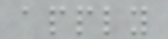apply
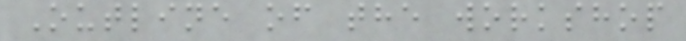Outline of the workshop
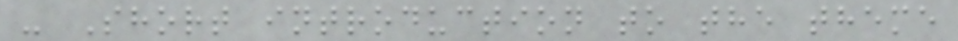- Short introduction to the theme
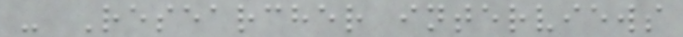- Researcher interviews
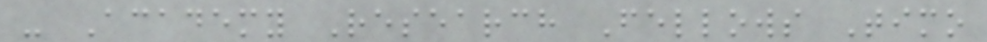- Academy Research Fellows Timo
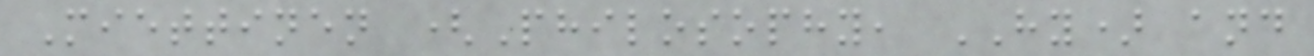Miettinen (Philosophy, HY) and
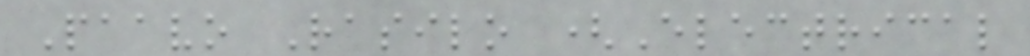Paavo Rasilo (Electrical
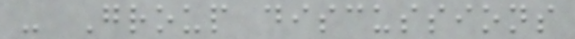- Group discussions
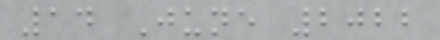14 June 2022
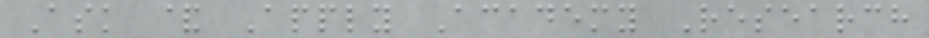Ask & Apply Academy Research
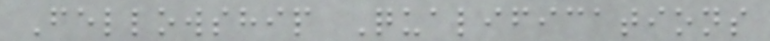Fellowship Qualifications
